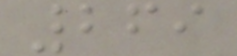269
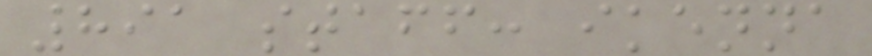891 staff: ikenna
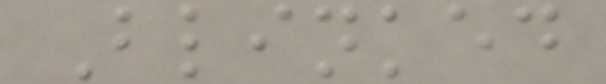Blinked
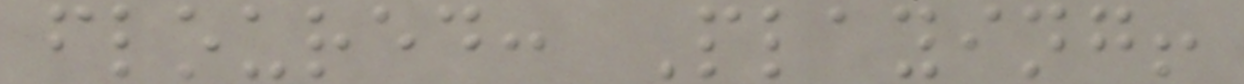floured: Playing!
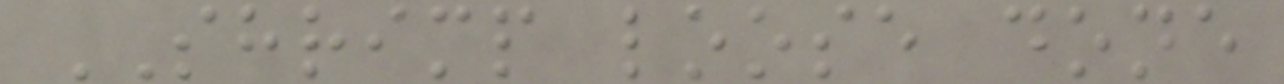SHRIMP loose done
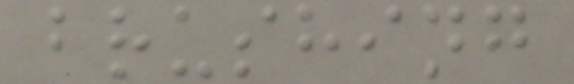brushing
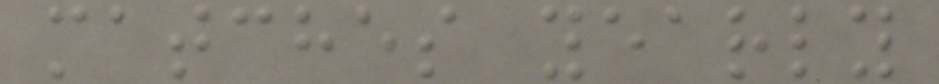matches yearly
